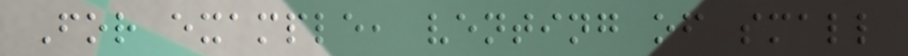For example, venting of small
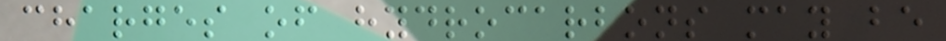charges of hydrocarbons may be
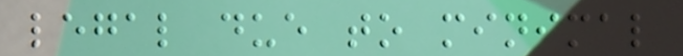legal due to minimal
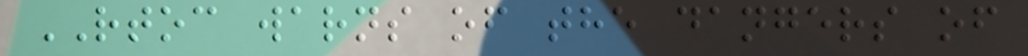RTOC warns of the dangers of
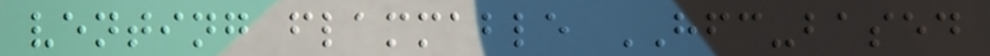venting flammable HFC-based
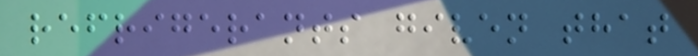refrigerants given that
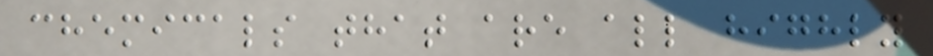chemicals that are all highly
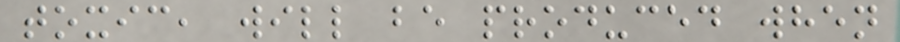toxic, will be produced when
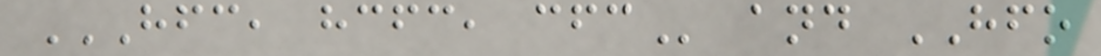HFC, HCFC, CFC and HFO
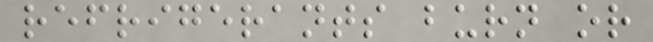refrigerants burn or
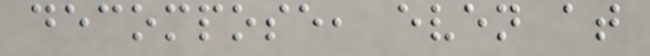decompose, even at
